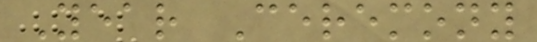Year Ceremony
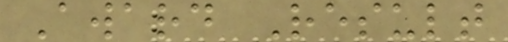Award Result
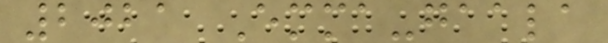2021 Emma-gaala
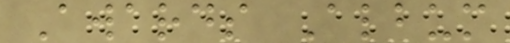Awards Album
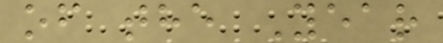of the Year
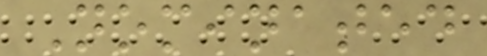Nominated
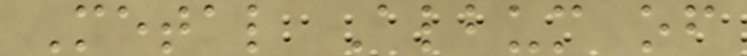Metal Album of
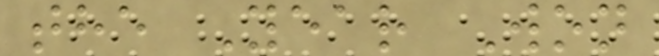the Year Won
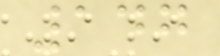147
